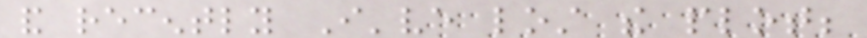and recently I've lost the plot;
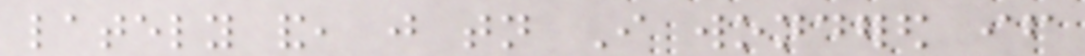lately and, just tonight I wondered if
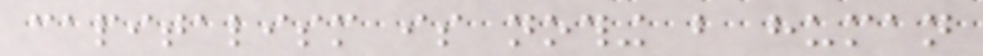capitalism is nothing but human
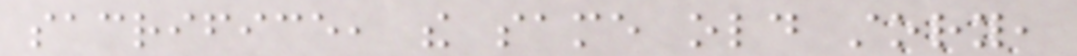sacrifice, the same old story,
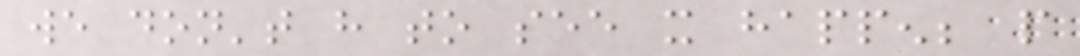we don't have to see it happen; people
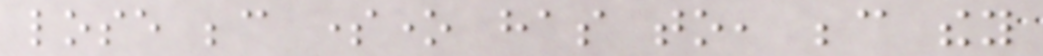lose because someone has to, because they
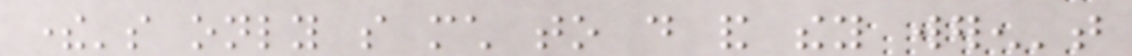there's only so much to do and they weren't
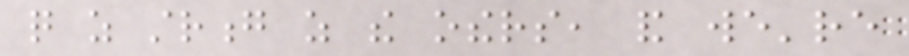quite as strong as the others, and we're
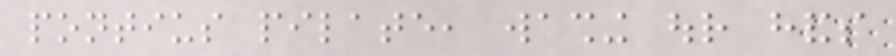pontius pilate, washing our hands
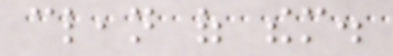clean of them.
